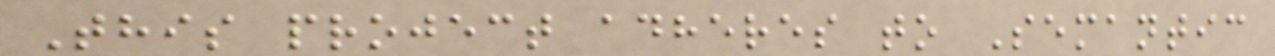This project adheres to Semantic
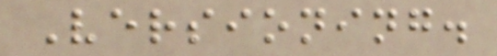Versioning.
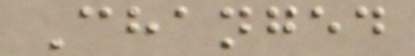Changed
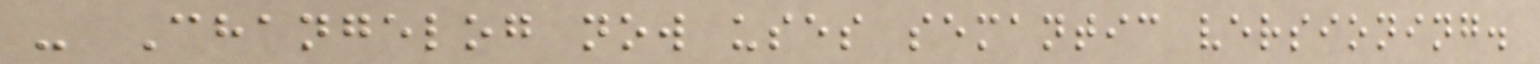- Changelog now uses semantic versioning.
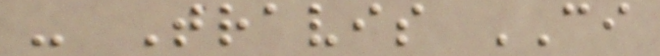- Travis CI
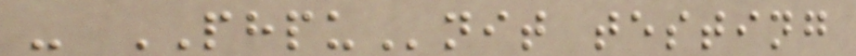- PHPUnit testing
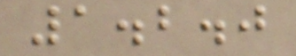1.2.0
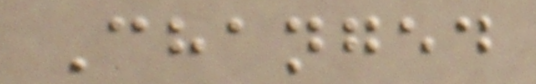Changed
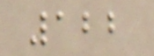122
